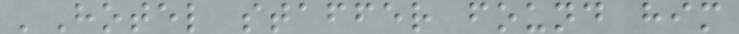'Hotel staffer found him
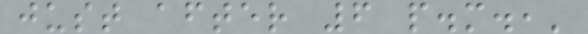just after 6 p.m.,'
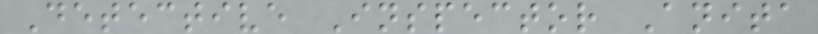Detective Inspector Anita
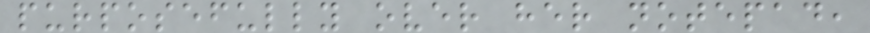purposefully over her notepad,
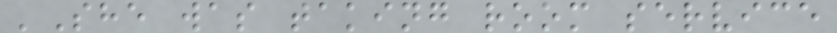'She was taking room service
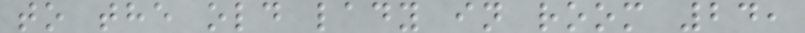to the old lady in room 24,
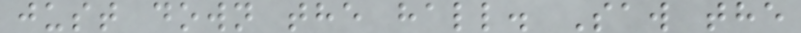just down the hall. Saw the
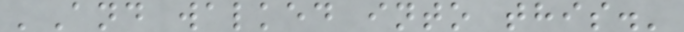'And walked into this.'
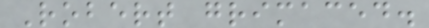Robert grimaced.
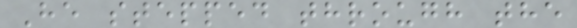He stepped through the
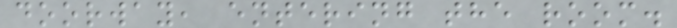doorway, entering the room.
